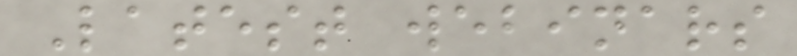Latest webinars
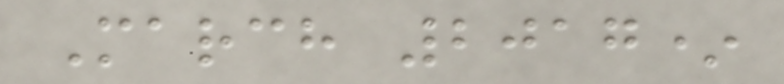March 2017*
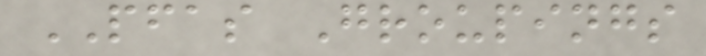PFAS Groupings
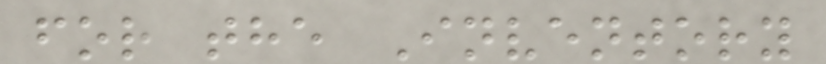for the Inventory
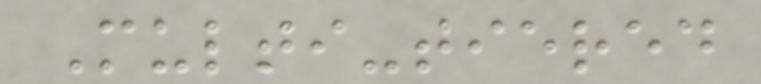Multi-tiered
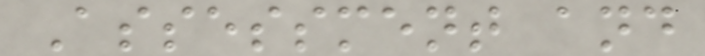Assessment and
